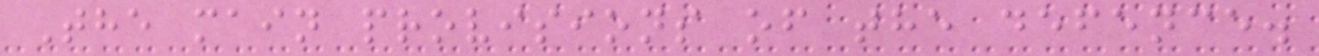The main provisions of the defence.
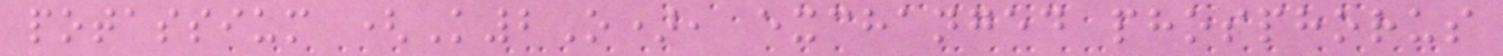potassium (K2O), exchanged phosphorus
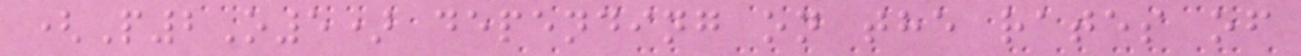(P2O5) depending on the rates of
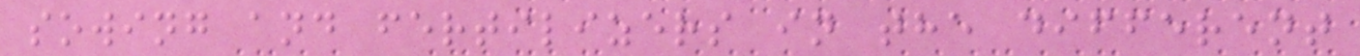sowing and fertilizers in the different
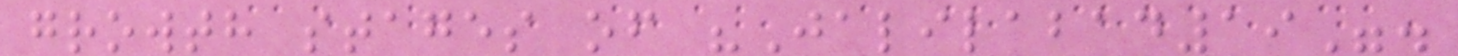growth stages of "Jalilabad19".
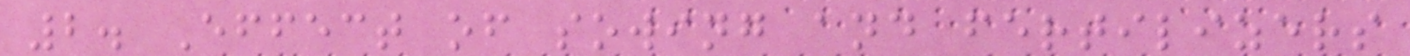2. Effect of sowing and fertilizers
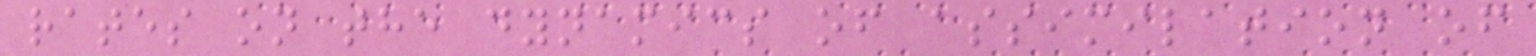rates on the dynamics of assimilation of
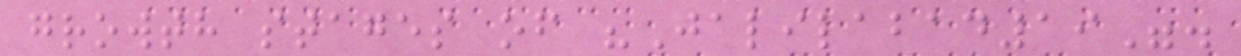growth stages of "Jalilabad19".
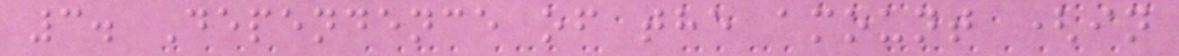3. Dependence of the amount (in
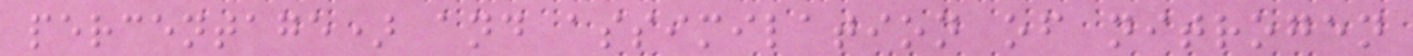percentage) and assimilation of nitrogen
